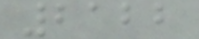2122
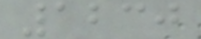1230
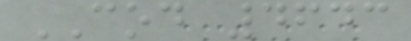COD 4643
